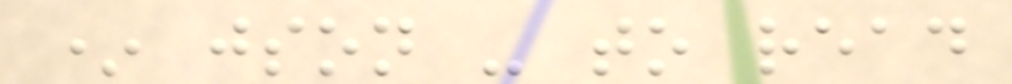* json - to read
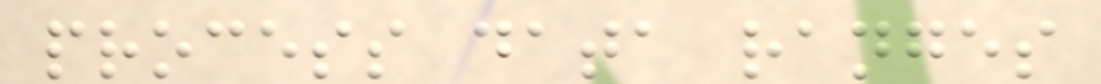process data ranges
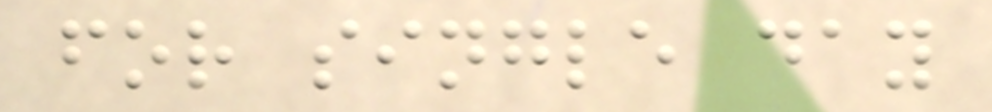for single day
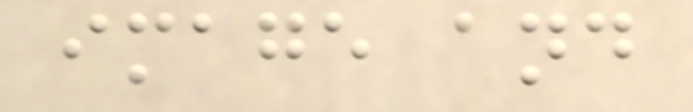image and
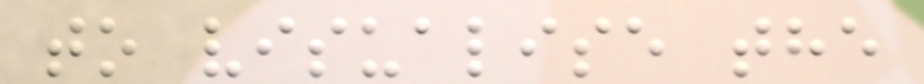to visualise the
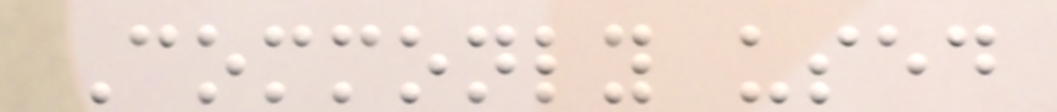Commonly used
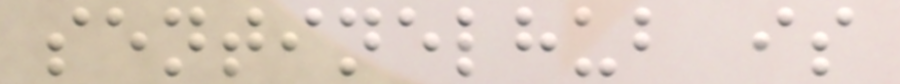sentinelhub is
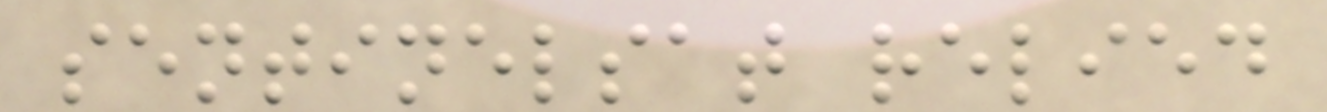sentinelsat relied
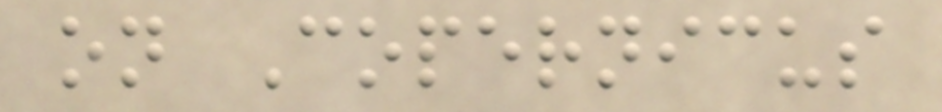on Copernicus
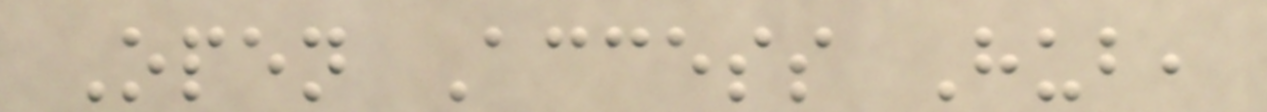Open Access Hub,
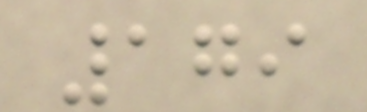179
